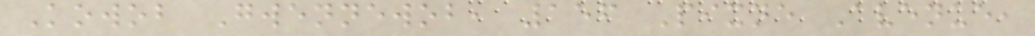Kowob Gwennewob, 156 Pixne Avenue,
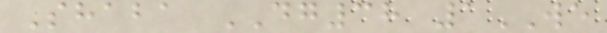Shaba DG38 1WE
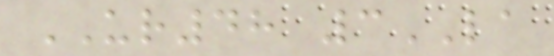UR48 3LA
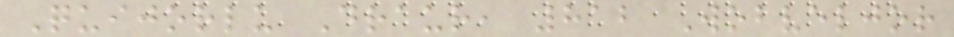Quijorlu Draur, 812 Wobveljor
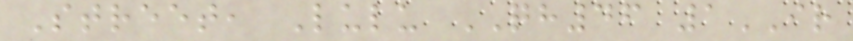Street, Lulu QH46 1IR
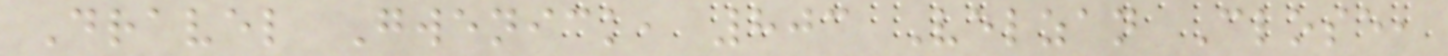Dravel Gwenick, 803 Velzan Close,
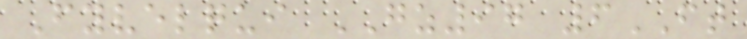Fyvelqui GZ97 6FT
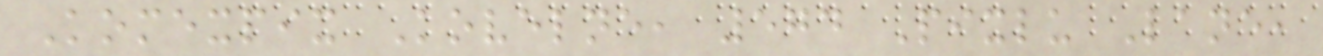Komexpix Kovelne, 574 Pixlu Lane,
